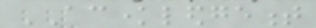ACKNOWLEDGEMENT
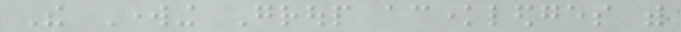The Working Group acknowledges with
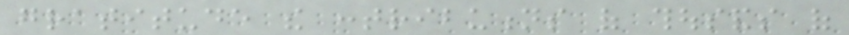gratitude the contributions of thousands of
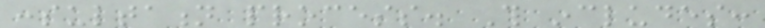consultation process. This includes:
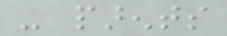- parents
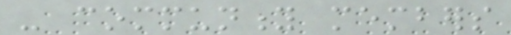- community members
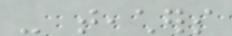- teachers
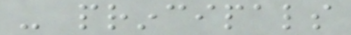- principals
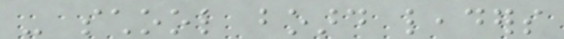- school board leaders
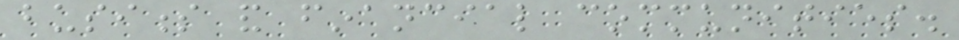business and financial communities.
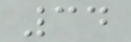34
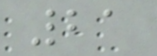21
